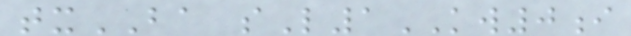txBA sL1KW0i
